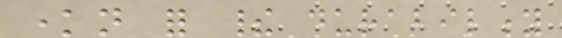known for their durability
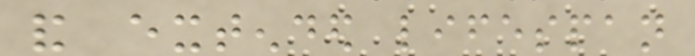and extended lifespan
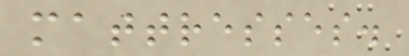mattresses.
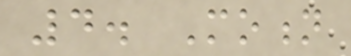4. Motion
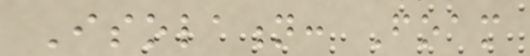Isolation: Foam
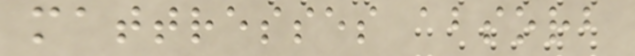mattresses absorb
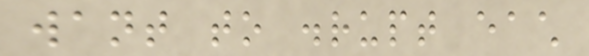want to disrupt each
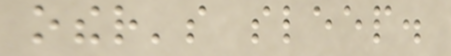other's sleep.
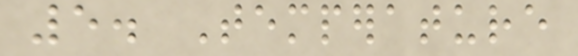5. Temperature
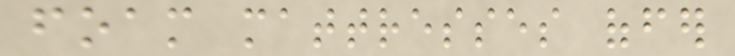foam mattresses offer
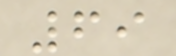69
